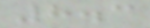8.3
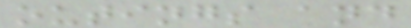outings and
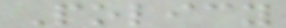Policy
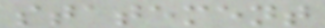statement
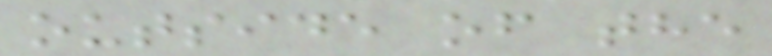outside of the
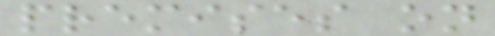premises on
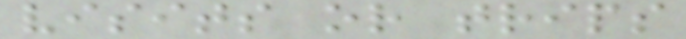visits or trips
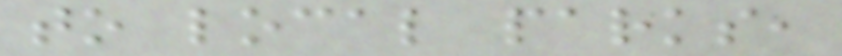to local parks,
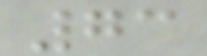73
